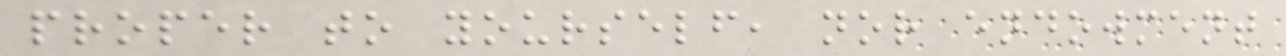proper to yourself, nor endowment
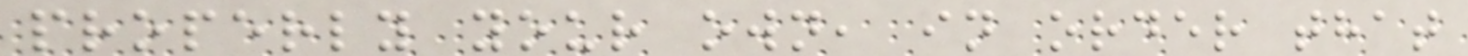properly your own, in order that
